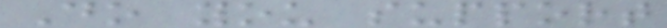Do you support
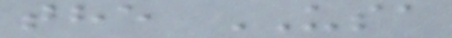the USA
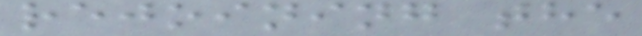rejoining the
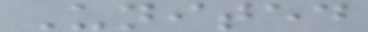United
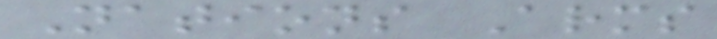Nations Arms
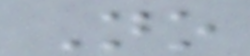No
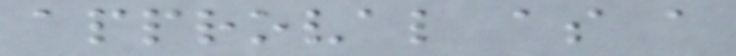approval as a
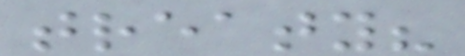treaty?
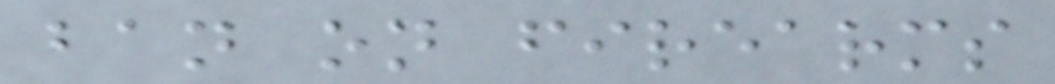ban on firearms
